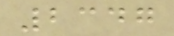2347
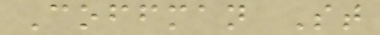Coffman St
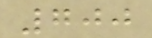700
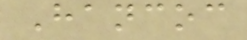Hancoc
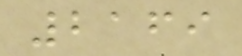2169
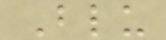Blu
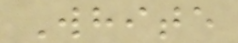White
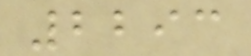2293
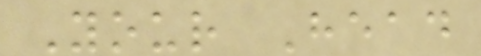Your Head
